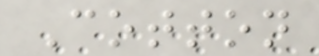Cotton
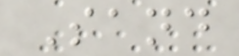Sand
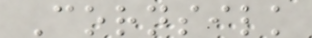Cornsilk
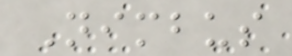Nimbus
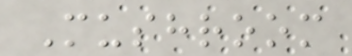Mushroom
